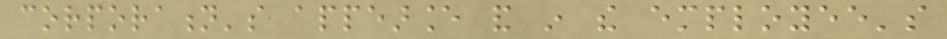corporation's appearance and in the employee's
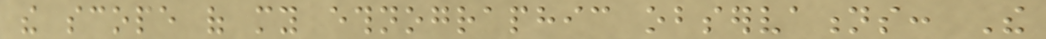the scope of my ethnographic observations: The
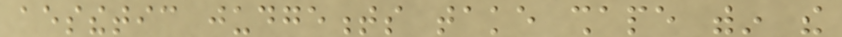aesthetic judgements take shape within the
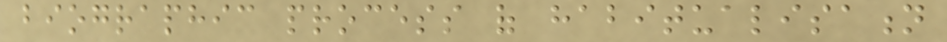biographic process of habitualisation
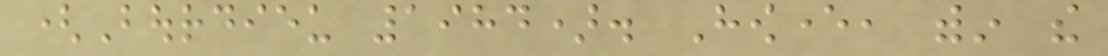(Bourdieu 1984). However, within the
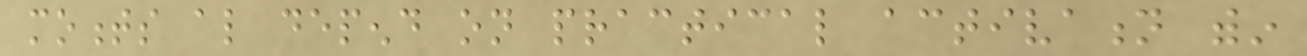moments also depend on practical activation within
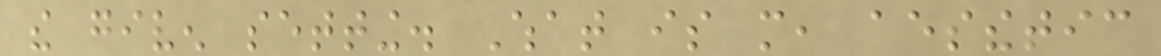the given setting. What is more, aesthetic
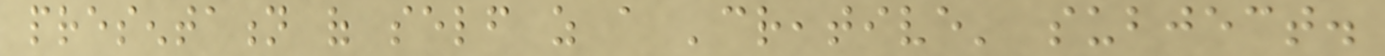presentation of self as a 'creative' subject.
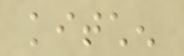kitchen
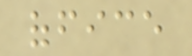office
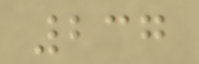237
